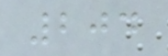204
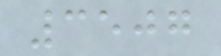3507
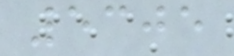5305
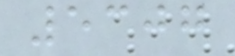5307
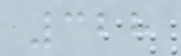328
